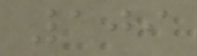109
